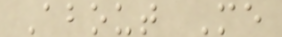About Me
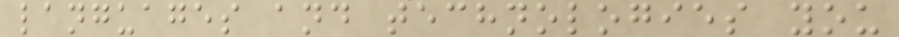languages and technologies you
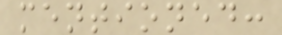mentioned:
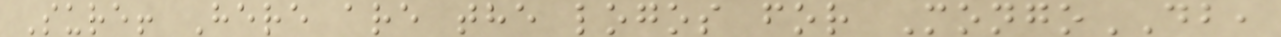Sure! Here are the logos for MongoDB,
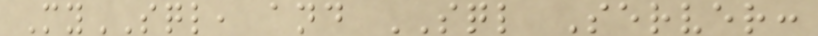MySQL, and SQL Server:
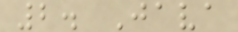2. Java
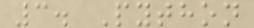3. Python
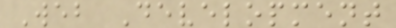Web Development
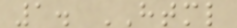1. HTML
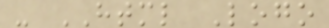- HTML Logo
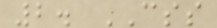2. CSS
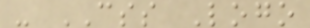- CSS Logo
